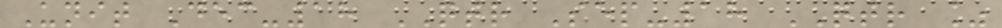Unit Dec-18 QTR Sep-18 QTR %
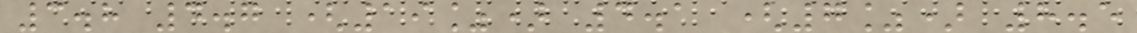3.8 4.7 (19%) 4.1 (7%) 8.5
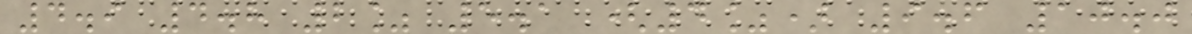4.9 4.8 2% 5.1 (4%) 9.6 10.0
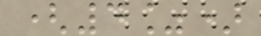(4%)
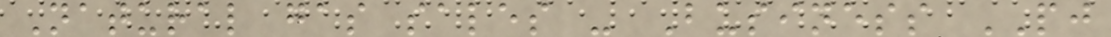Natural gas sales - Business PJ
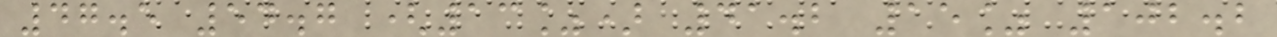47.5 54.7 (13%) 41.2 15% 102.2
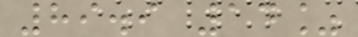89.9 14%
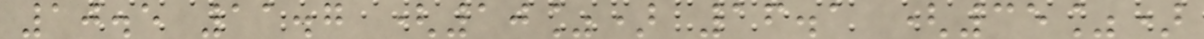10.5 11.7 (10%) 16.1 (35%)
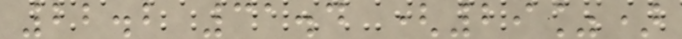22.2 31.4 (29%)
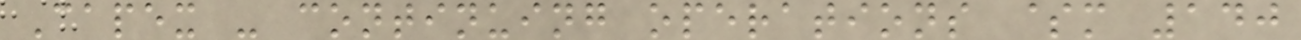Capex - continuing operations $m 140
